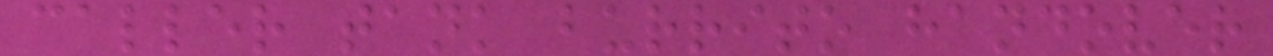caller tank burrito handover
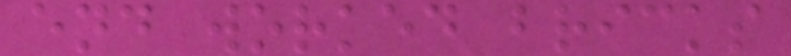end worked bricks
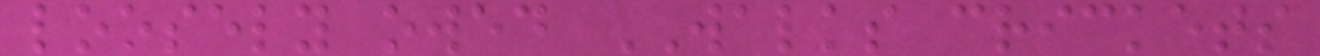loosely owed WALKS crickets
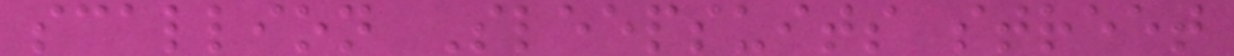scallion Sleepsuits street
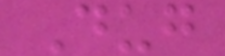Dug
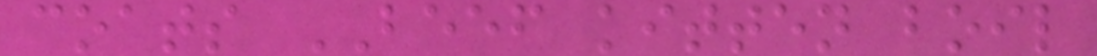coats BEEF kitten boil
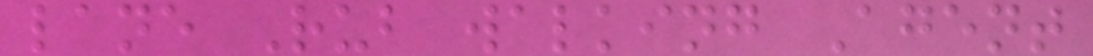lane Rub walking Agent
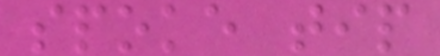spoke tip
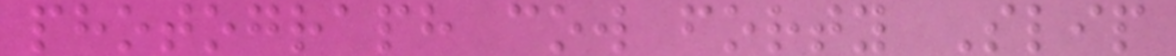photograph cow forty Slip
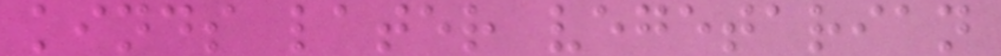kinds later vegetarian
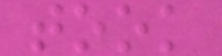took
